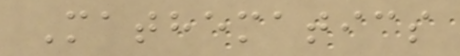Mathematics
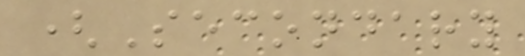(Secondary
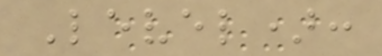Level):
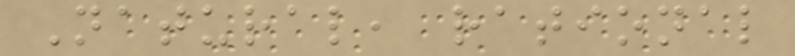Natural, rational
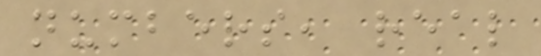numbers, real
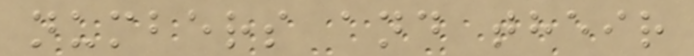numbers and their
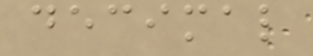decimal
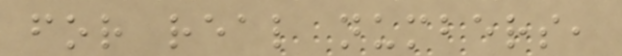for real numbers,
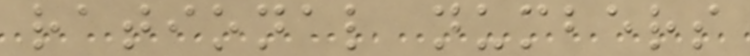rational numbers
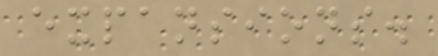expansions.
